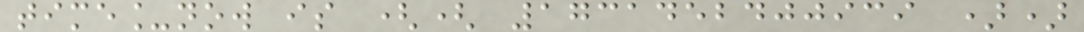time_now is (( 1731452400939 ))
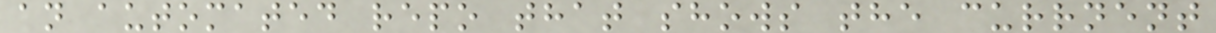an automated repo that shows the currnent
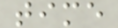time
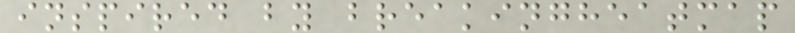inspired by breakingheatmap
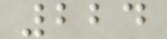224
